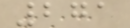271
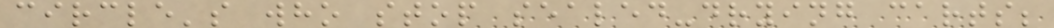circle's who stop sealed-drying carts;
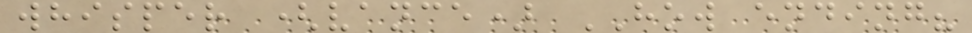whisper (vance) HOW ending?
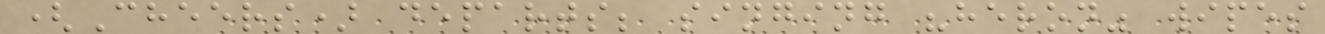(Cheers) departs; singing "heron" wipes
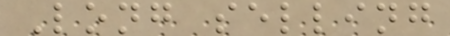Long selling
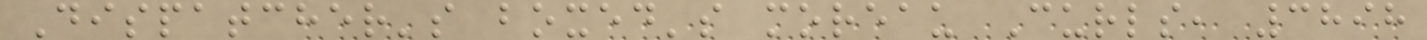Dispatcher's boxed's moreau Curls, 3898
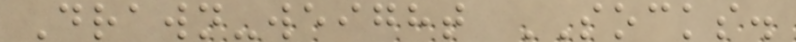Drawn-weight SOCKS.
